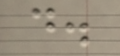d.
